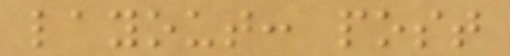layout: post
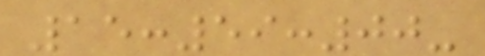15:59:00-
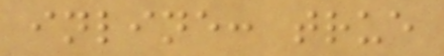inline: true
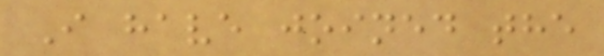I have joined the
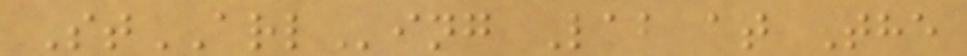StARLing Lab at The
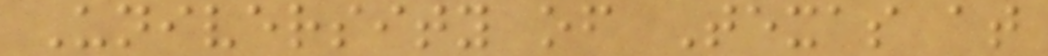University of Texas at
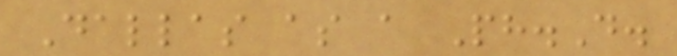Dallas as a Ph.D.
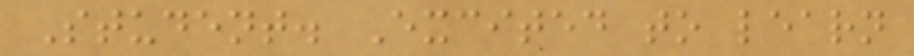Student. Excited to learn
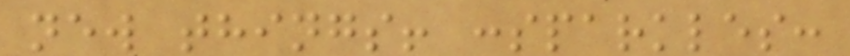new things! :sparkles:
